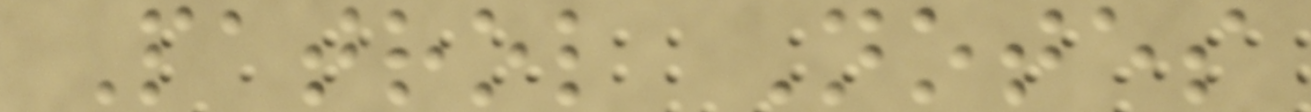Patrol Notes
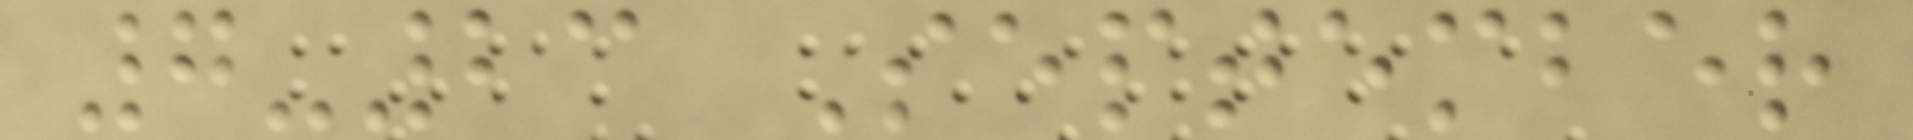7-23 September
